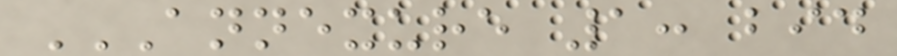ANNEXURE 1: BID
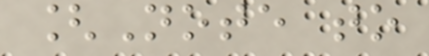[Note to
